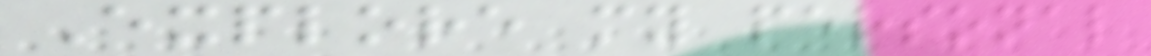Explore my personal
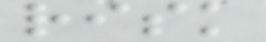risk
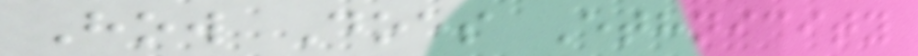How Does Ethnicity
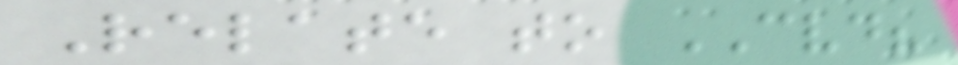Relate to CVD?
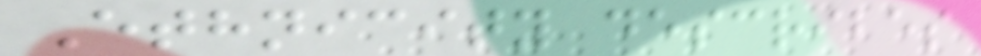Ethnicity describes
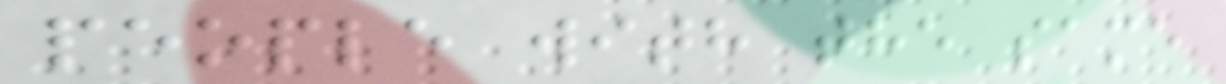people with the same
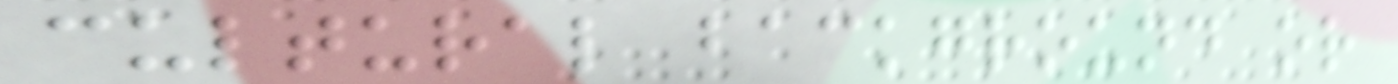cultural background or
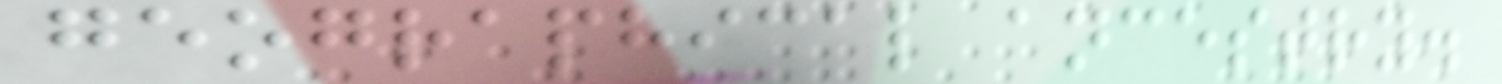geographical ancestry.
